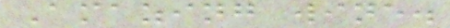Amazing wine.
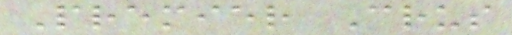Premier Crus
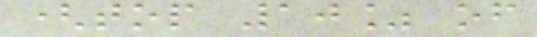(top 10% of
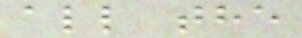all the
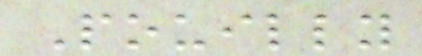Pouilly
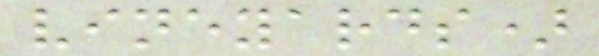vineyards)
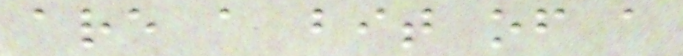are a bit of a
